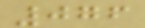076
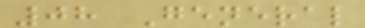08 General
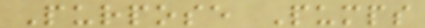Purpose Pumps
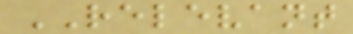RELEVANT
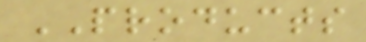PRODUCTS
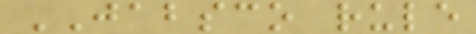JABSCO rule
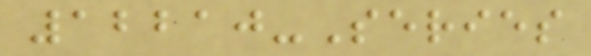12210-Series
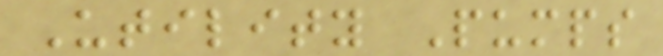Utility Pumps
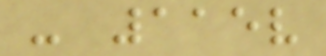- 115v
